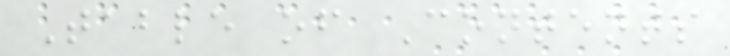Table of Contents
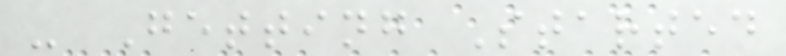- Getting Started
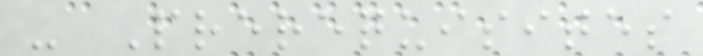- Prerequisites
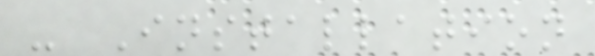- Installation
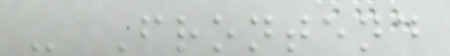- Frontend
